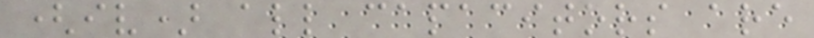(iv) all capacitors are
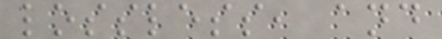lossless, and
